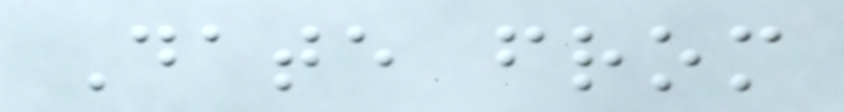Date from
